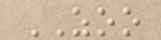ZOO
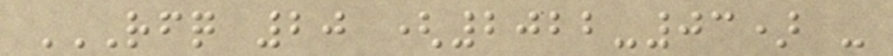RFQ 20 (2022-03) -
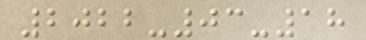2022-03-18
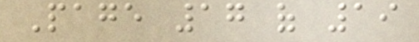Page 17 of 19
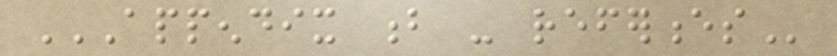APPENDIX B - REFERENCES
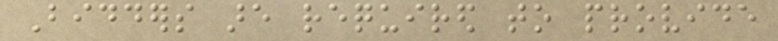Bidders are required to provide
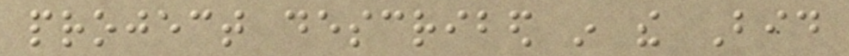project described in the Bid
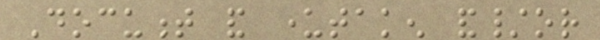Document and undertaken and/or
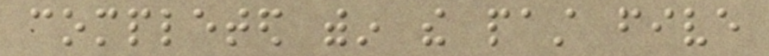completed within the past five
